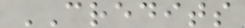CREDITS
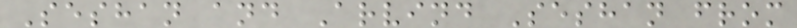Seshan and Arvind Seshan from
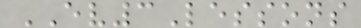EV3Lessons
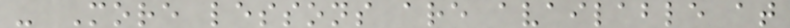- More lessons are available at
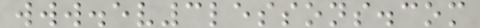www.ev3lessons.com
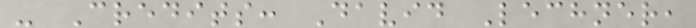- Credits: David Lechner,
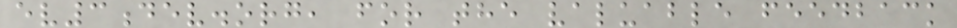ev3dev.org, for the valuable feedback
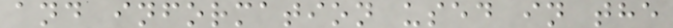and information used in the
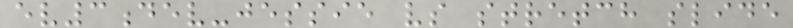ev3dev-jessie vs stretch slide
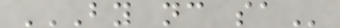BY NC SA
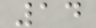14
